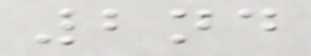2nd
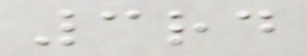3rd
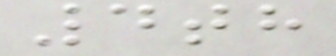4th
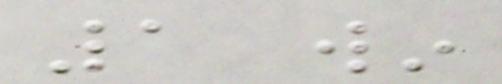1 win
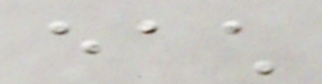each
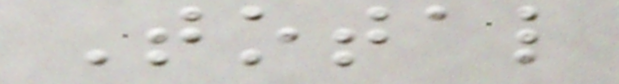Total
